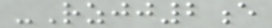-Rzjj2e
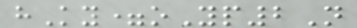hKy=oYp2N
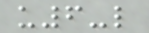u6-l
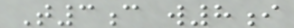T3c w8i
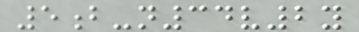5b-n34v2y
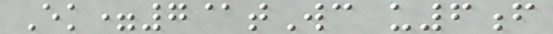Ek=7@tWc u6f
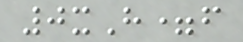0xH=f
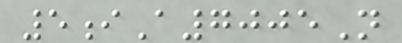5iA7005N
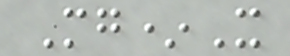Mg*X
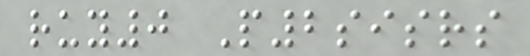ruy0 P2sisrs
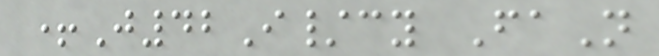+J42I/cy FaN
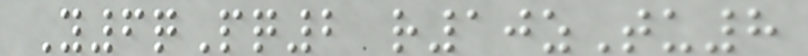Y6qPq2 r10zTu8
